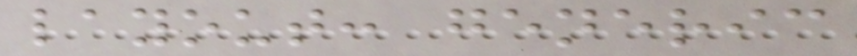layout: generic
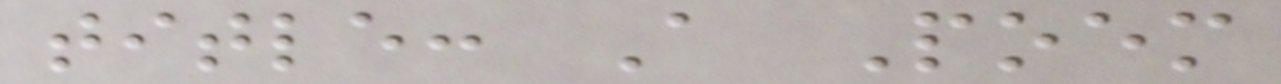title: A Poem
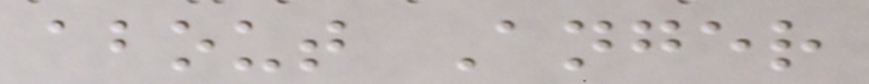about Anger
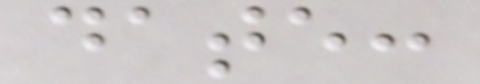date:
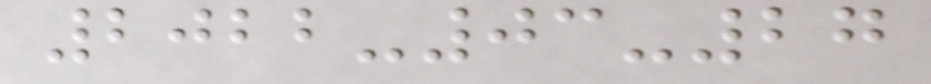2022-03-27
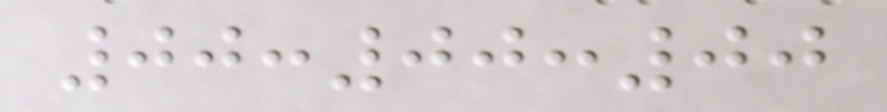00:00:00
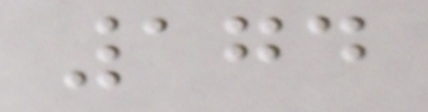174
